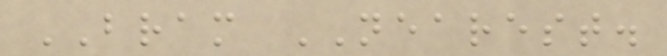BRAM NEAREST.
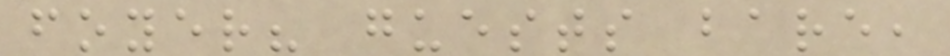foyer? guests bare,
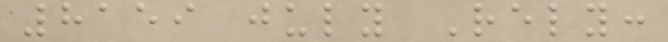8159 july Rely:
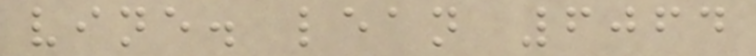vine. lean 6064
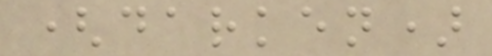(darken)
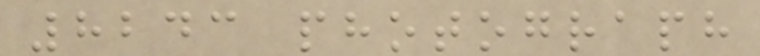8243 photograph
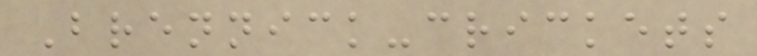Brennick-crickets
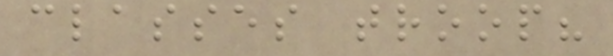classes troop?
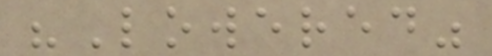"Lowered"
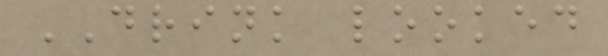DRINK looked
